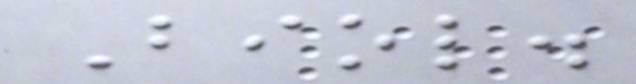Biol.
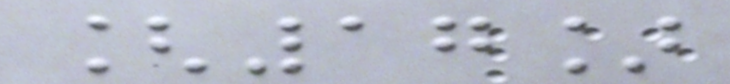[17]
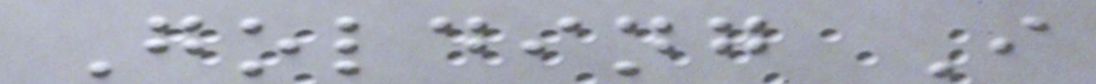Golding I
